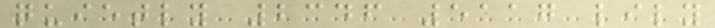quietly 2346 5117 lily
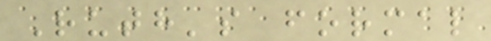Ruth's formal
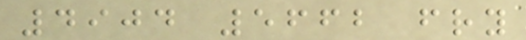4904 5662 fry
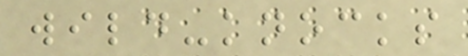wild-knocks
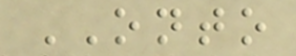ONTO
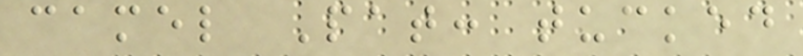camel Pat: tucked
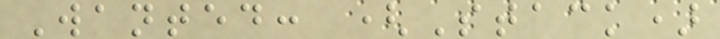Wanted: (Stack)
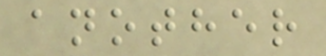another
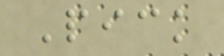Pick
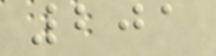201
